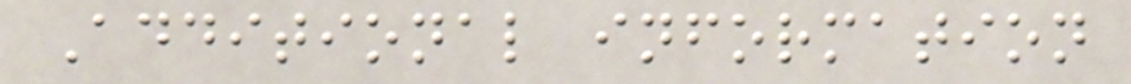Additional information
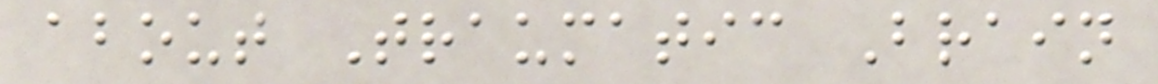about Traumatic Brain
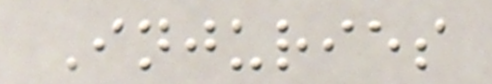Injuries
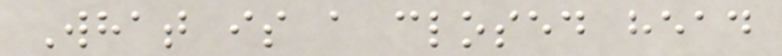What is a closed head
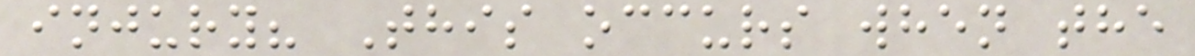injury? This occurs when the
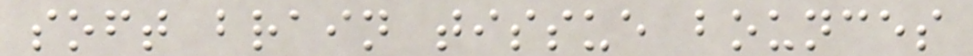soft brain tissue bounces
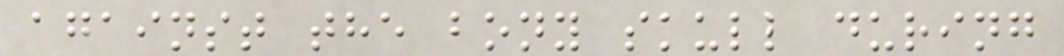against the bony skull during
